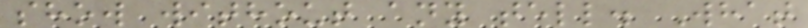show without any tell. What
